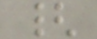{
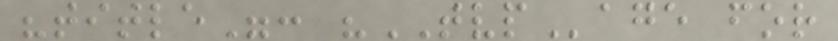"title": "TVPage for
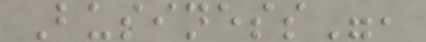Business",
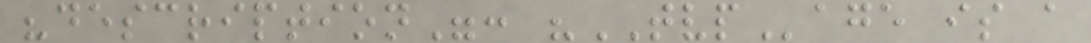"description": "TVPage is a
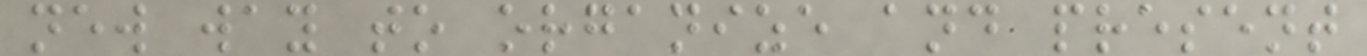new way to organize and present
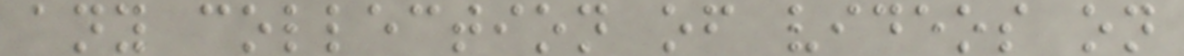any collection of videos on
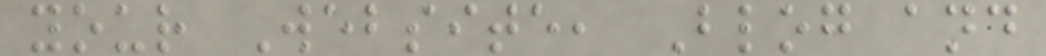your Website, Blog and
